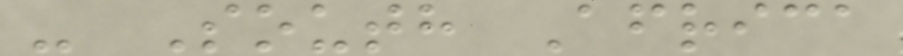- South Africa
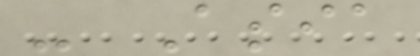- Asia
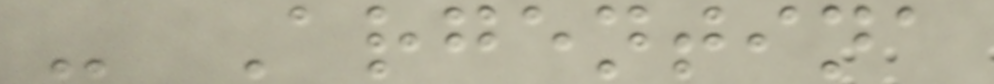- Argentina
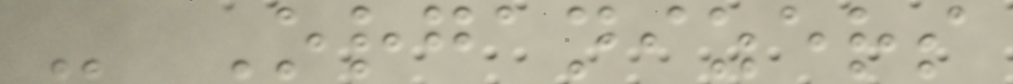- Organizers
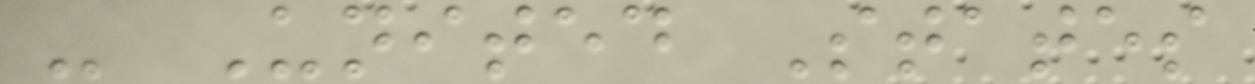- United States
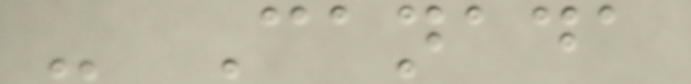- Canada
